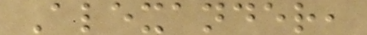Alexander,
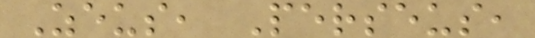Zeus, Perseus,
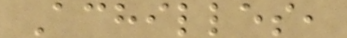Achilles,
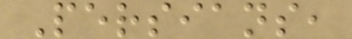Persians,
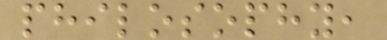philosophy,
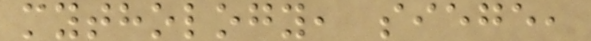mythology, siege,
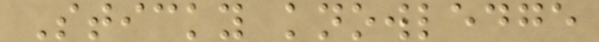Sticky knowledge
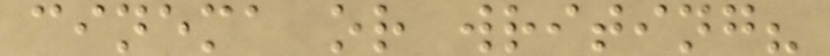cinema or writing?
